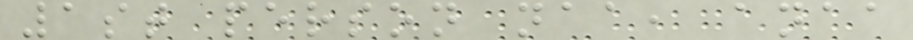1st person naa, anaa
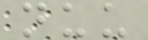nuu
